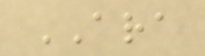ARA
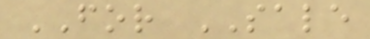FOR SALE
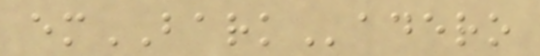emBARKadero
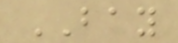BAY
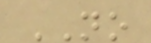NO
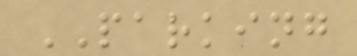PARKING
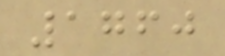1760
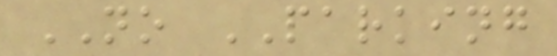NO PARKING
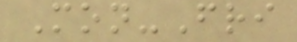Mon-Fri
